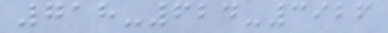718-624-3926
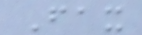Fax
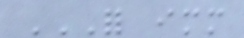FOR IMMEDIATE
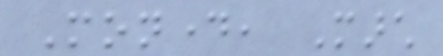Monday, March
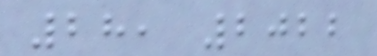28, 2022
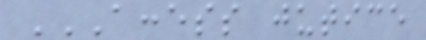ACCESS JUTICE
